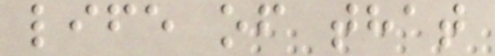life of that
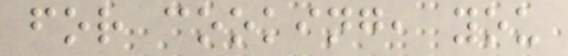for cooking, you
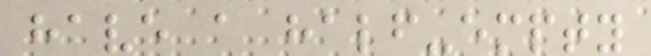have a half-empty
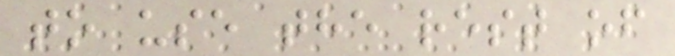to use the rest of
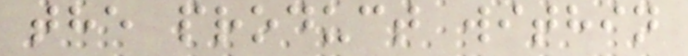the product within
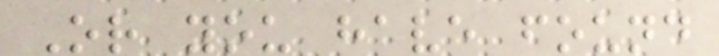Or you have found
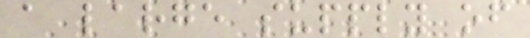a large supply of
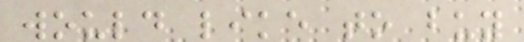would like to buy
